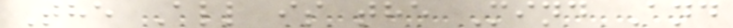The All is the Mind And
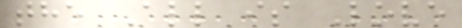the All is Love
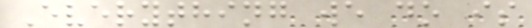Everything we do is
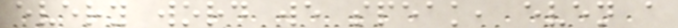every word we speak, even a
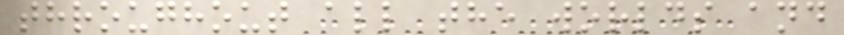throughout all the worlds and
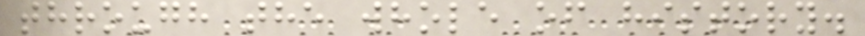through the whole of history.
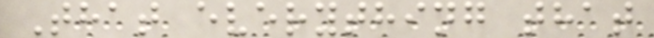That everything that
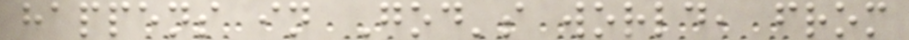happens in God's world, from
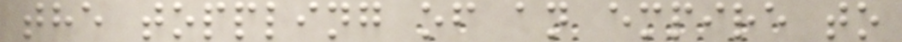the toppling of an empire to
